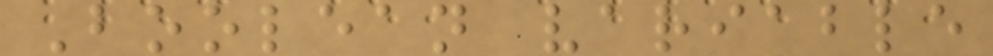Boolean variable
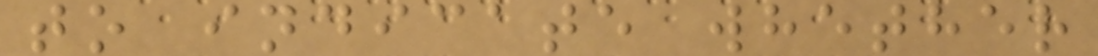to indicate whether
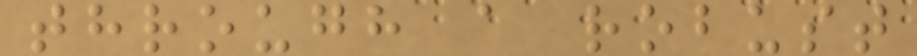through a robust
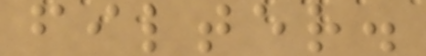filter.
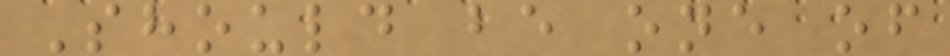Should be one of
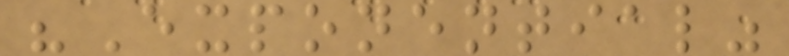"Exponential"
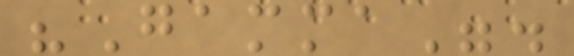"Gamma".
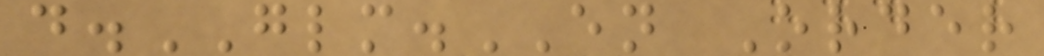d.GLM.EN Order
